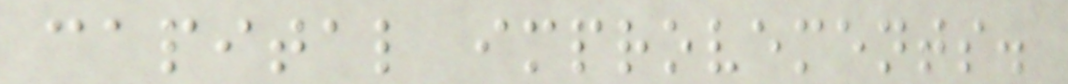capital improvements.
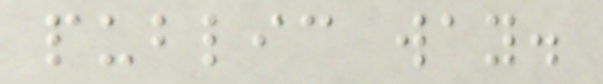public way.
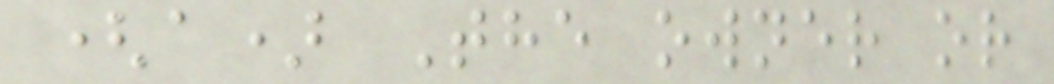(a) The owner or
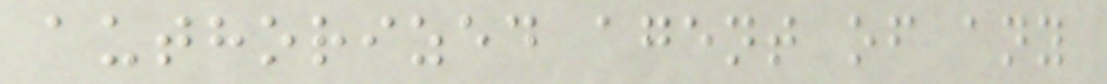authorized agent of any
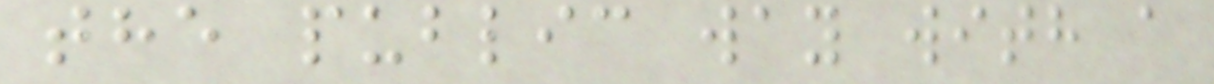the public way with a
